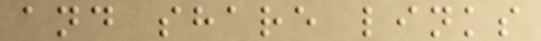and share links
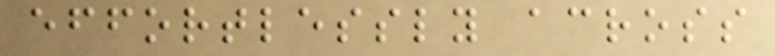effortlessly across
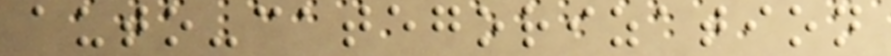auto-categorization
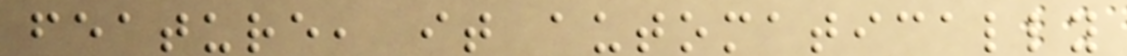feature, it automatically
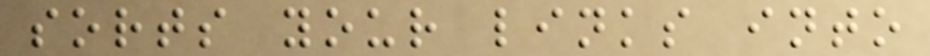sorts your links into
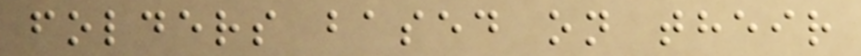folders based on their
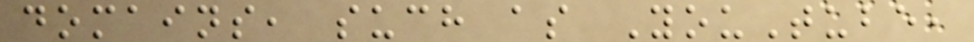domains, such as YouTube,
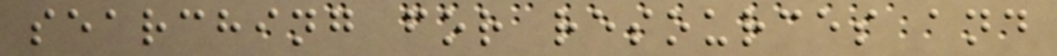searching for resources and
